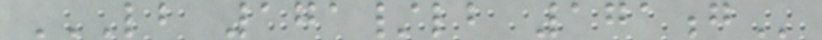LB 171/LB 171G
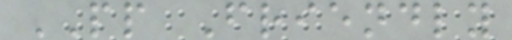PP Friendly
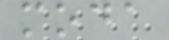moda
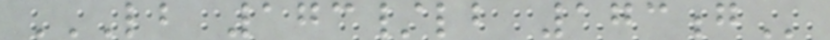LB 173/LB 173G
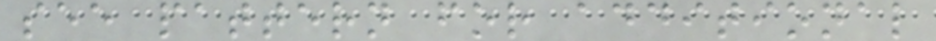see pattern for additional
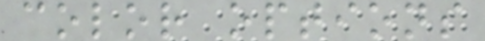color options
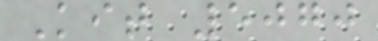Kit 5070
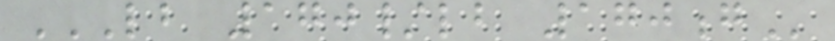LB 170/LB 170G
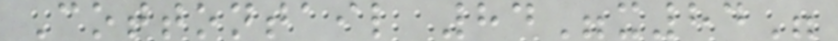Cottontail 84"x84"
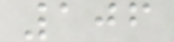106
